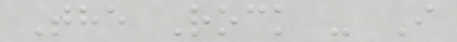The Rock - I
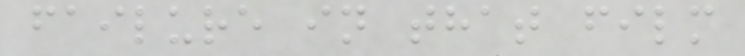failure in that film
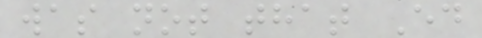was not that Ed
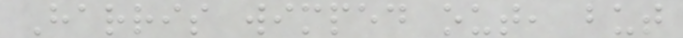Harris wimped out, but
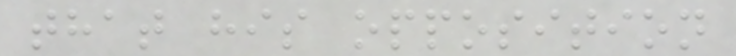that his opposition
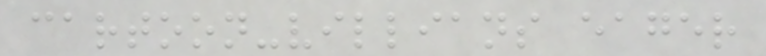cartoon-villians eager
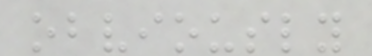obviously
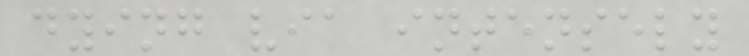dying via intensely
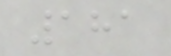181
